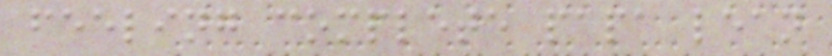feeling complete papa lean
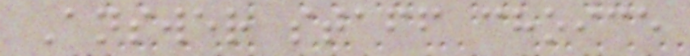Answer staff choice
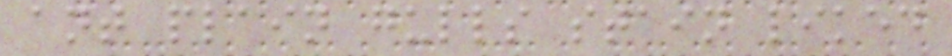ant plain gulls stain liked
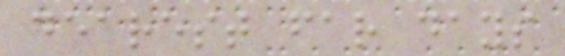dearest far days
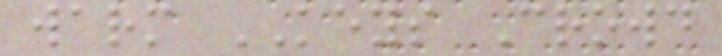warm KEYS Crowd
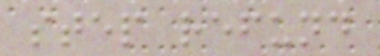step refund
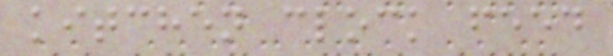kitchen clock feed
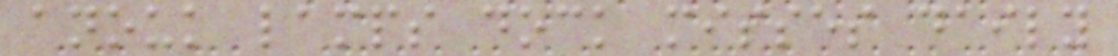anouk lamps dock misses daily
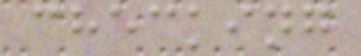checking
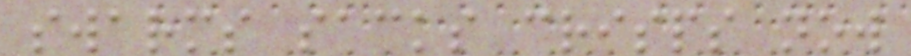swarms sacks crisps now
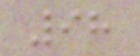98
